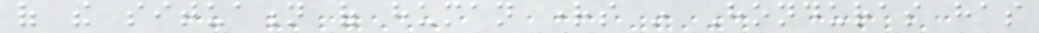of the situation of human rights in Honduras has
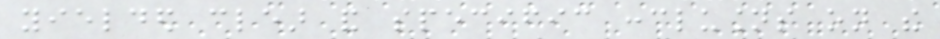yielded clear and specific conclusions on the
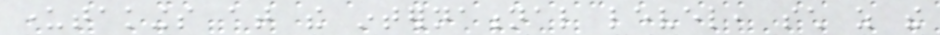undertakings at the international level, such as the
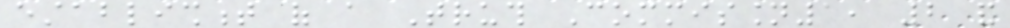establishment of a Truth Commission1, 2 and
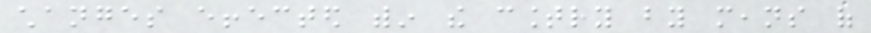changes effected within the country by means of
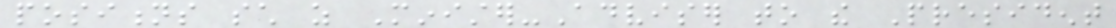positions such as Minister-Adviser to the President
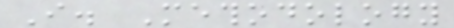I. Methodology
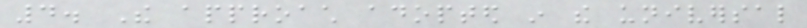4. The approach adopted in the universal
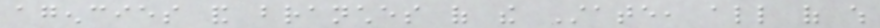agencies and branches of the State, all of which
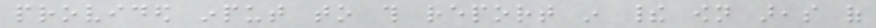provided input to this report in their own areas of
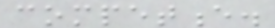competence.
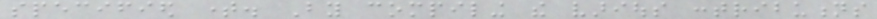specified time. By compiling the various contributions
